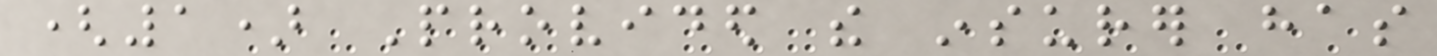(1) Provided the insurer has
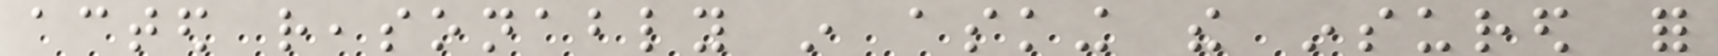acted reasonably in asking the insured for
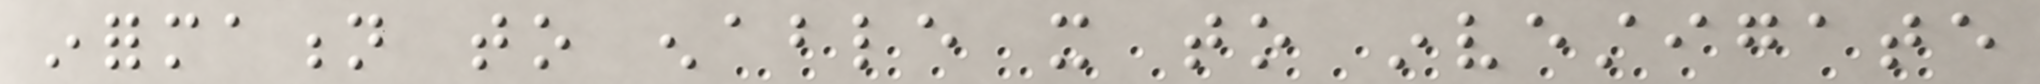information to enable it to investigate
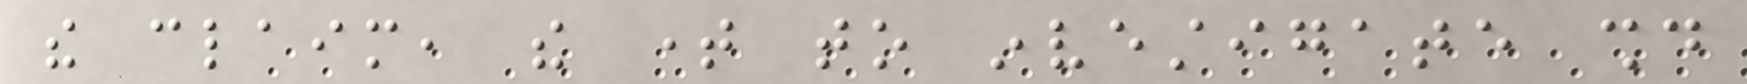the claim, the time to investigate should
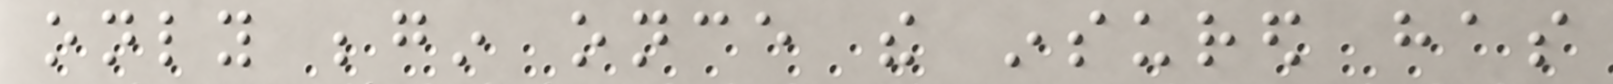only begin once the insured has
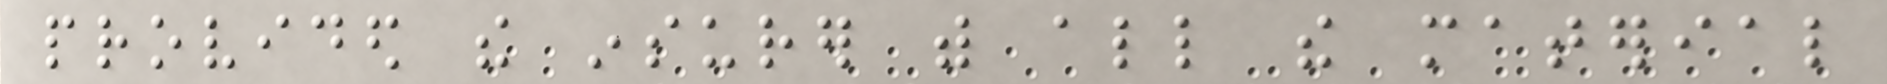provided the insurer with all the material
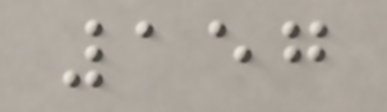157
